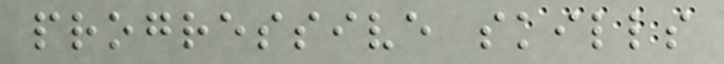progressive skills
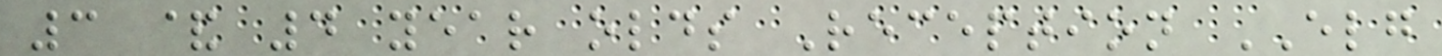3 & 4 year olds Reception ELG
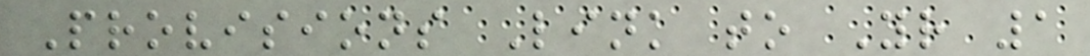Provisions Link to Yr 1
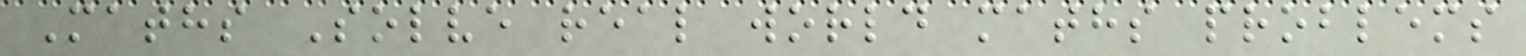Maths Solve real world maths problems
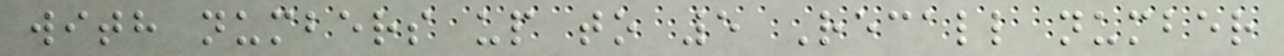with numbers up to 5 Recall number
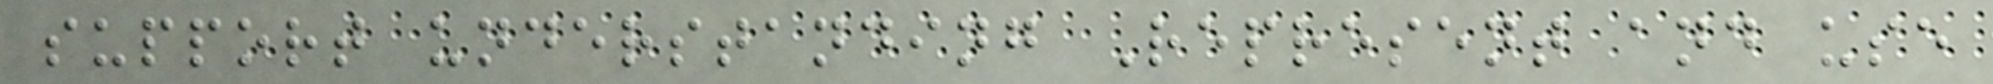support understanding Represent and use
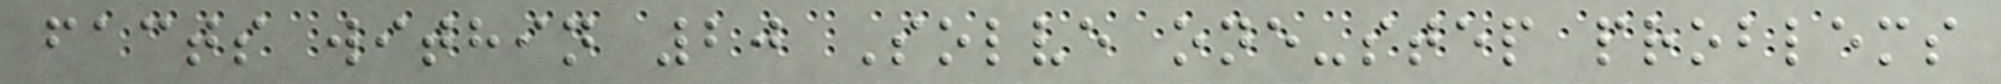facts within 20 Solve one-step problems
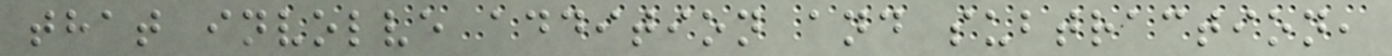that involve addition and subtraction,
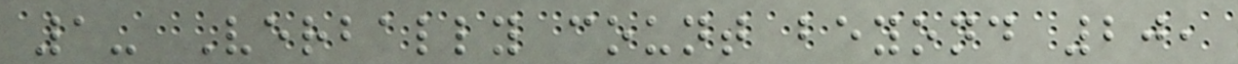1- Verbally count beyond 20,
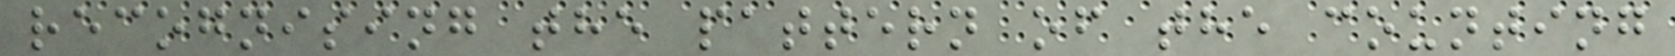recognising the pattern of the counting
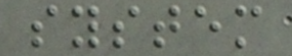system
